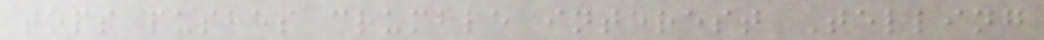tops pushes crumble interest Telling
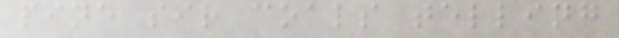pine sir coals telling
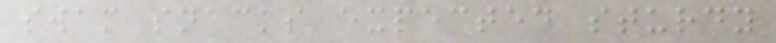swam snacks expected sturdy
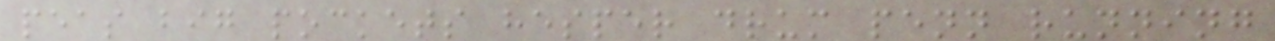peas big pockets hesper drum penn running
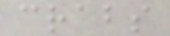crabs
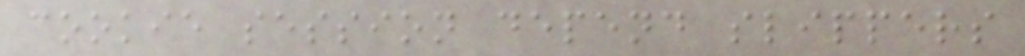cookie session depend slippers
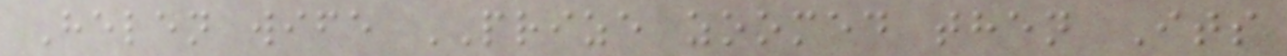Helen wife PRIZE zoomed then Its
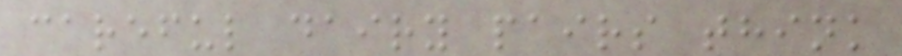careful dairy pairs think
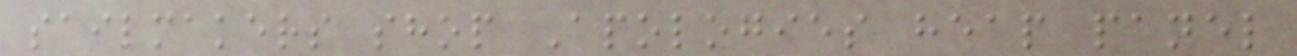sailmakers shop Apologies heap panel
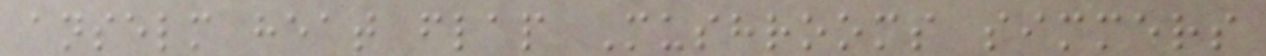anselm heat flap Mushrooms simmers
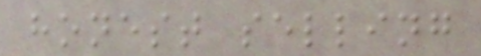honest selling
